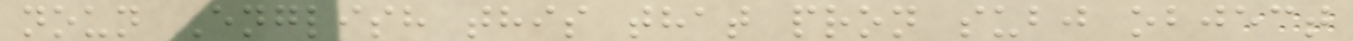noun English this that pron subj object
